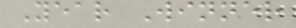Year Winner
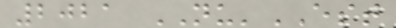2021 NU'EST
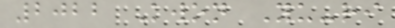2022 Kwon Yu-ri
